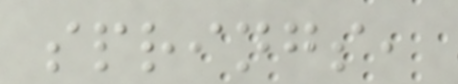springs,
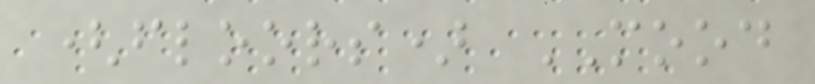(floors) MOOD
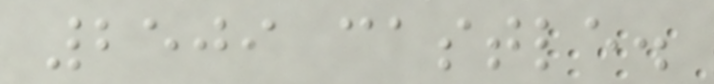2509 castle.
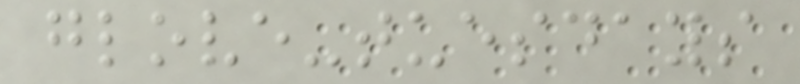glove-tuesdays
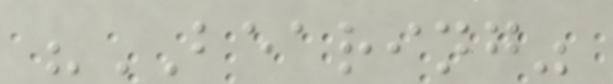"BEARING"
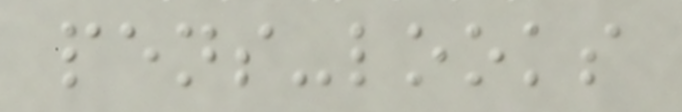pens-looks
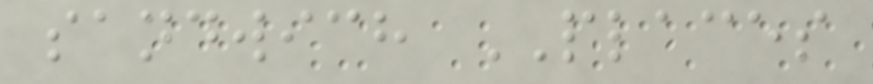sandwich PLACES
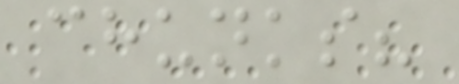chunks?
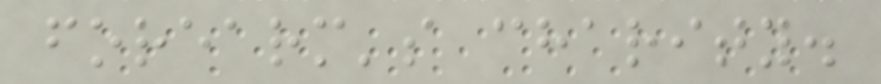forearm's charity.
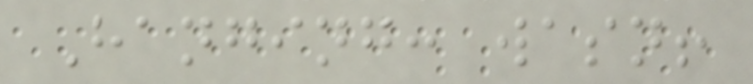Hanging: wasn!
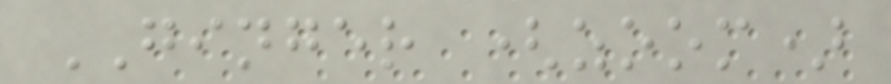GINGER (zoom)
